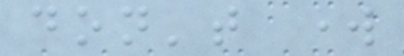don't work
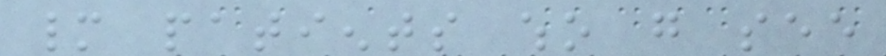many patients who go see
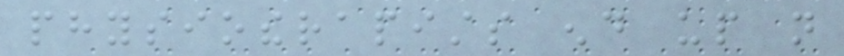physiotherapists end up not
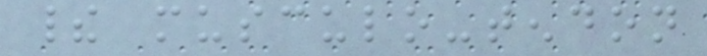their musculo-tendon
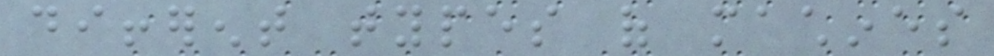different types of machines
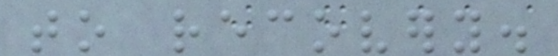to recovery.
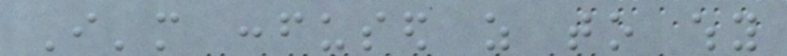I'm confused as to why
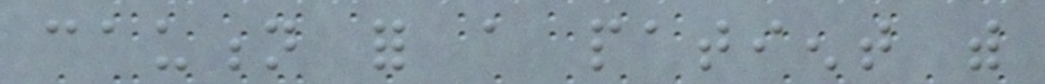caution for a patient with
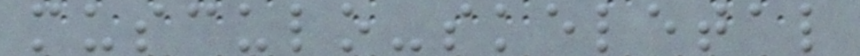musculo-skeletal
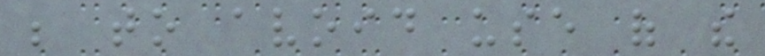be to avoid use of the
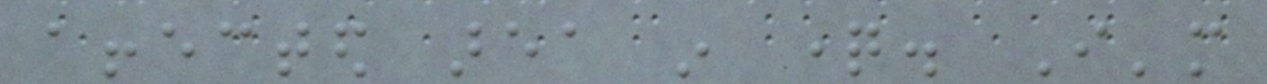affected area in question. I'm
